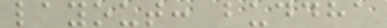layout: buddha
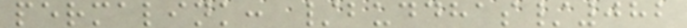permalink: /buddhas/082
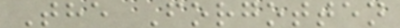The Forgotten
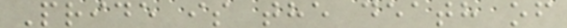Pride is the death of
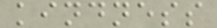kindness
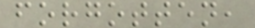forgotten,
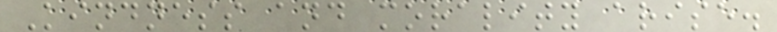Kindness and morality arise.
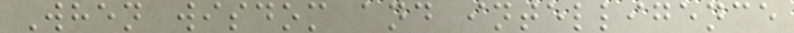When wisdom and intelligence
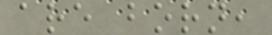are born,
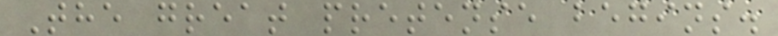The great pretense begins.
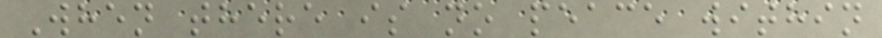When there is no peace within
